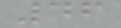46
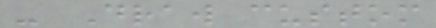- Draw custom
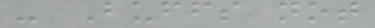- Buffs not
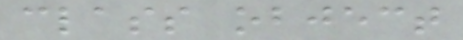class object
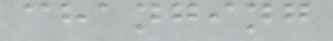changing
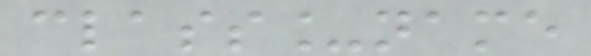class_name
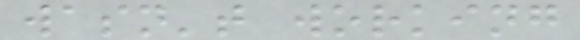wasn't working
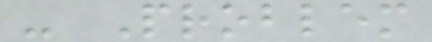- Problem
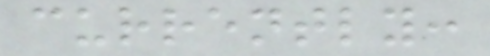currently:
